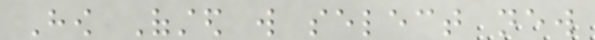How Ofsted will select new
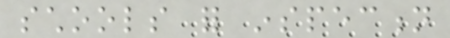schools for inspection
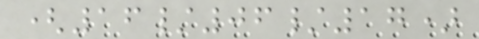(16/06/17)
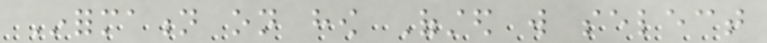Information on how Ofsted will select
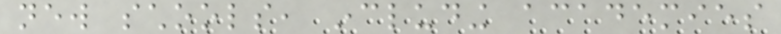new schools, including academies
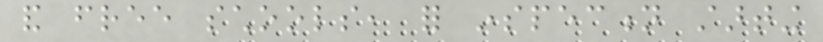and free schools, for inspection starting
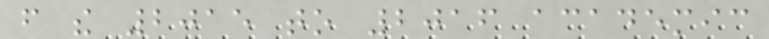from the 2015 to 2016 academic
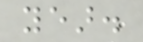year.
